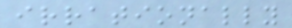irrationally
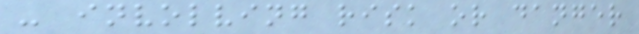- involving risk or danger
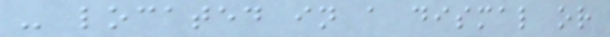- located in a dismal or
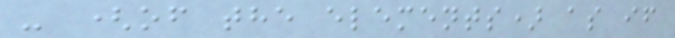- (of the elements) as if
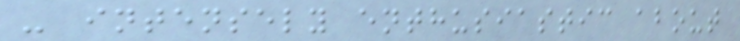- intensely enthusiastic about
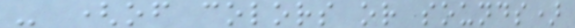- (of colors or sounds)
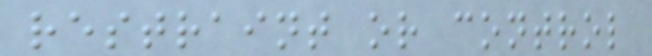restraint or control
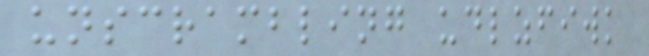unscrambling udlzfiwk
